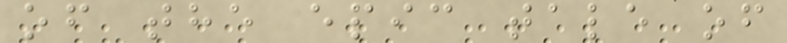of the epic tale of
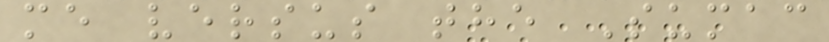me versus the Sumac
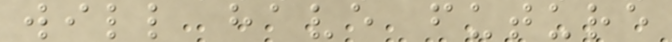will have future
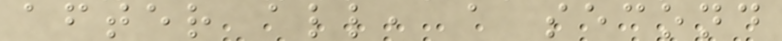after all, a second
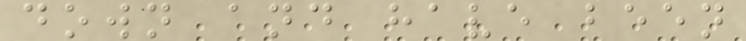down and have been
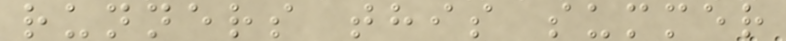runners this summer
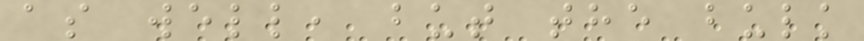as well, but the bulk
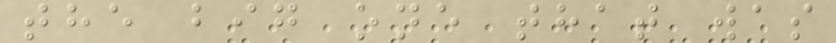the big one that was
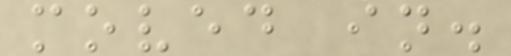moved in.
